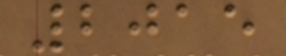2015
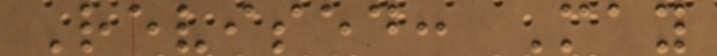Revised: May
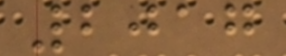2017
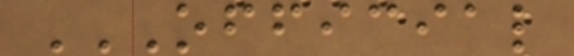OFFICIAL
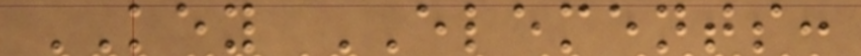KEY ELEMENTS:
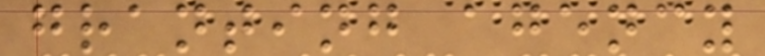granting agency
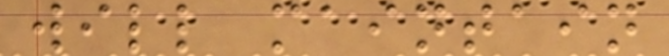will maintain
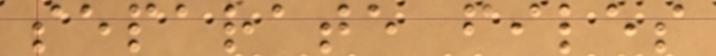separate files
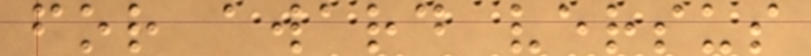for award versus
